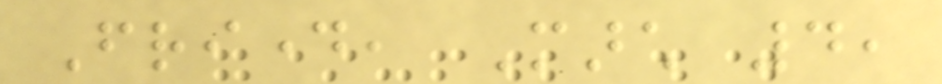Friday, March 4,
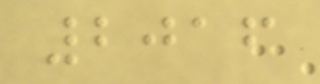2016
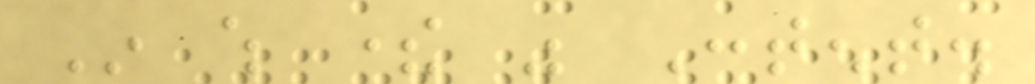In which there was Content.
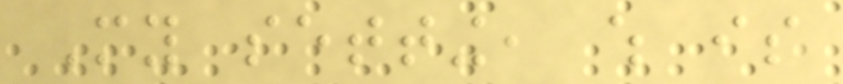My setting, which is
